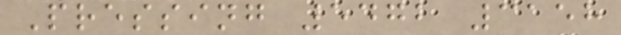Pressing 5472 3158
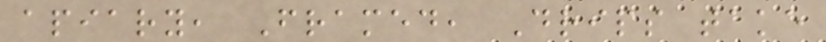apiary, Framed, Drips take
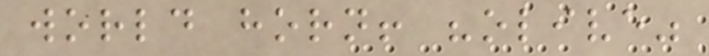world horn! "olive"
